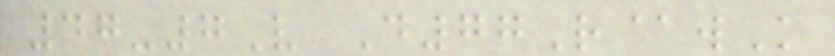47-7V D77R@wK
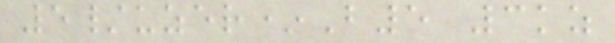5/uzer*B5 3kz
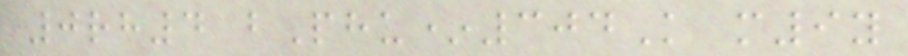0rh4 bPhu*304K m9y
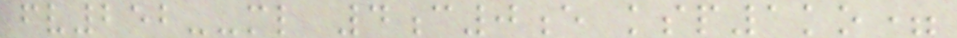fv252--ml 4c0e ksp1ko=
